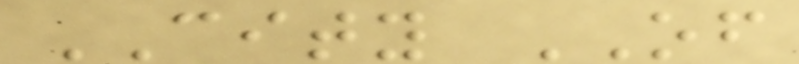CITY OF
